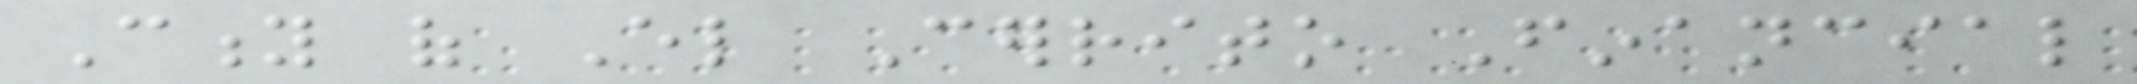City of El Cerrito Financial
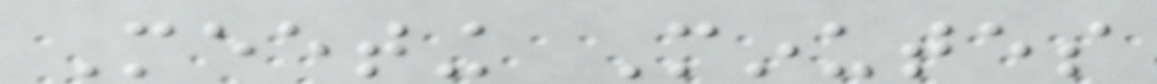Meeting Minutes
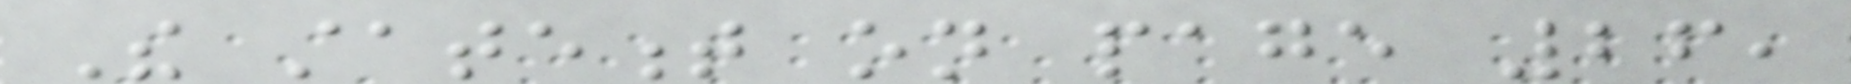The statement on page 26,
